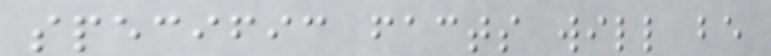specific facts will be
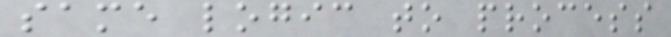same logic to process
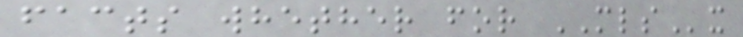facts whether for MLSx
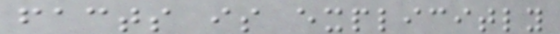facts is explicitly
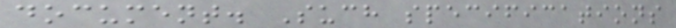document. Such specifications
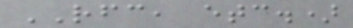RFC, etc.)
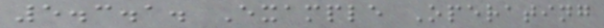5.3.1. Example Operating
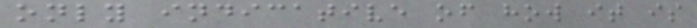only indicative of how it is
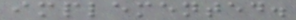implemented.
